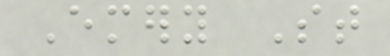Emery St
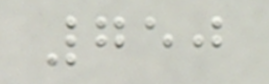750
